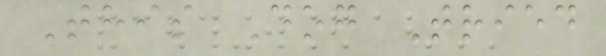This Dog Tried
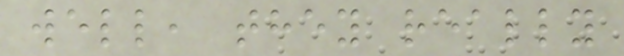well, they really
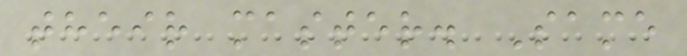their master. Same
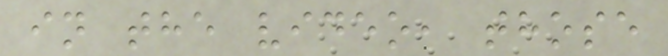in the video, those
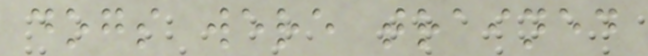dogs were trained
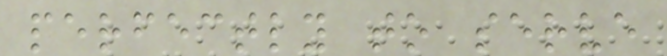perfectly to serve
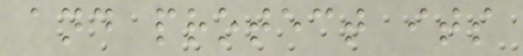and protect its
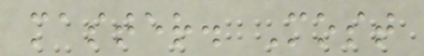master. Most
